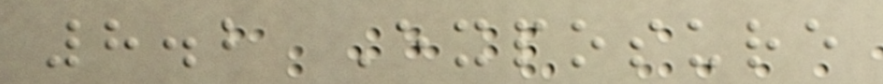8.2 Exposure
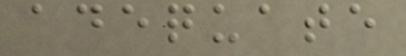adequate
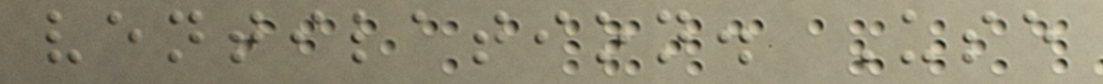ventilation. Use
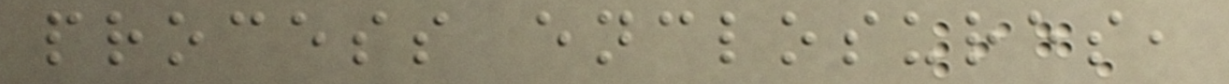process enclosures,
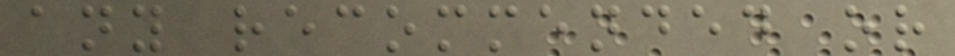any recommended or
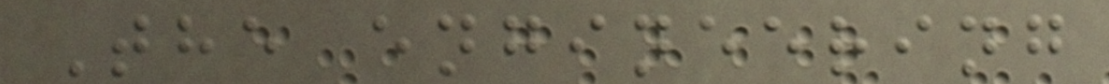The engineering
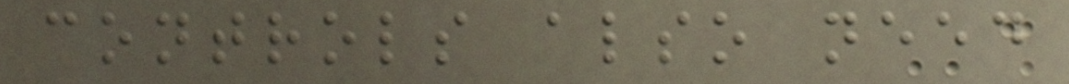controls also need
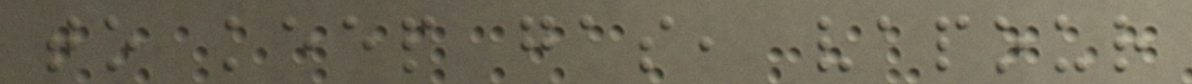to keep gas, vapour
